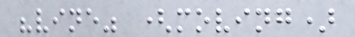"vine" (moving)
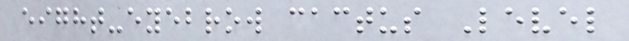eight-eyebrow cactus Level
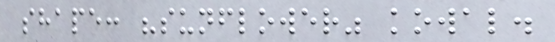shape: "sunflower" kowal.
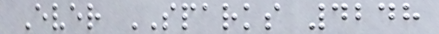Ever SPARKS 4248
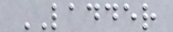LADDER
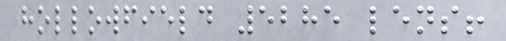hollowfield 5285 lens!
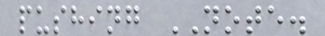pushing NOTE.
